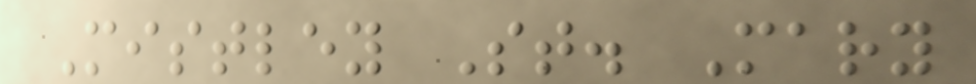Mistley St. Mary
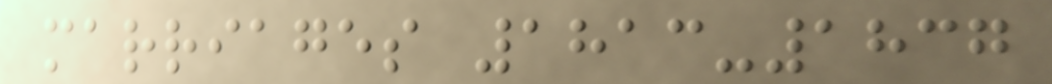marriages 1813-1837
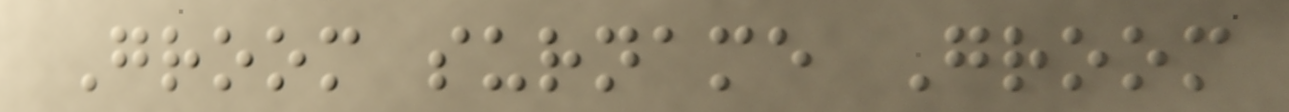Groom surname Groom
